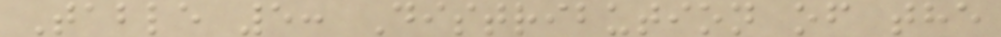Table 5: Distribution of the
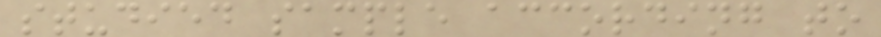studied sample according to
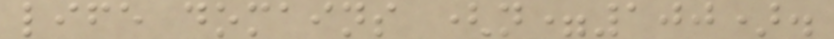life domains (n=100).
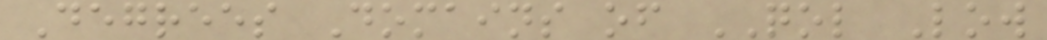Degrees Domains of QOL Low
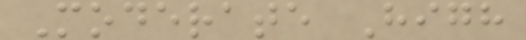Moderate High
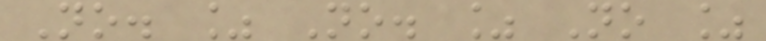No. % No. % No %
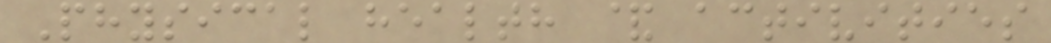Physical health & activities
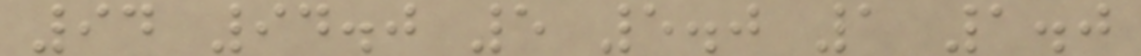94 94.0 5 5.0 1 1.0
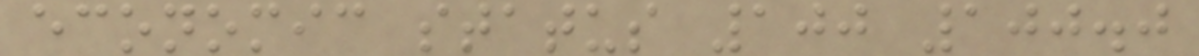economic status 100 100.0
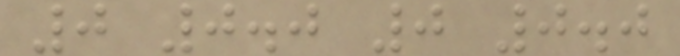0 0.0 0 0.0
